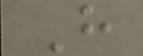H
